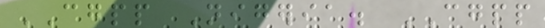CGPP Nigeria. CGPP
